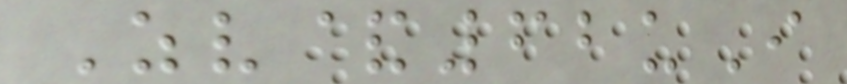Zv&62uI
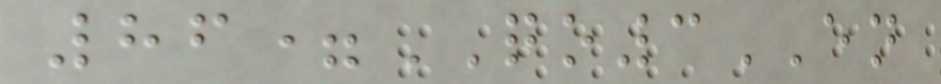86=QO3EN
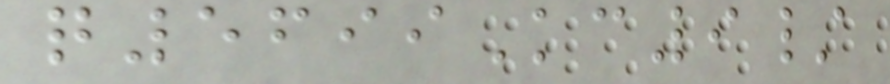q5699Kc9/
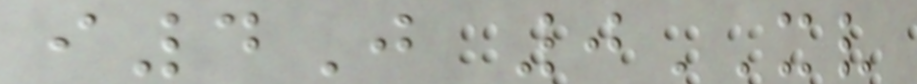i4J 0XV
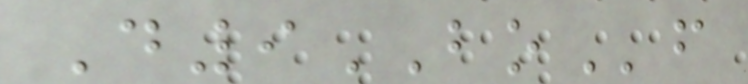D9BOf
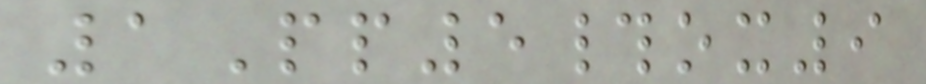1Pp5#ox9
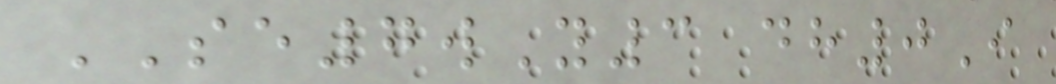SE7wY3 dh0I
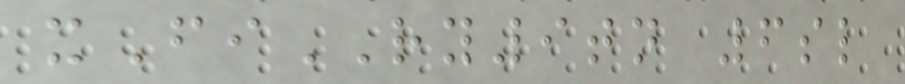xFiRY9tn 6sl
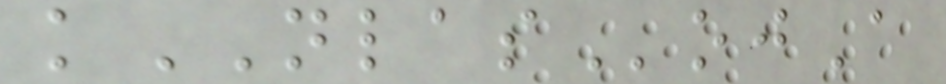kNLASojA
